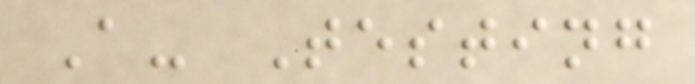A- Testing
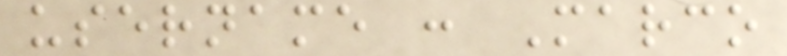username : Marco
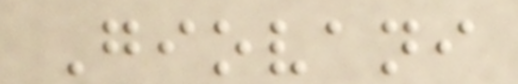Giovani
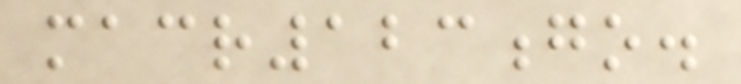macr123go.
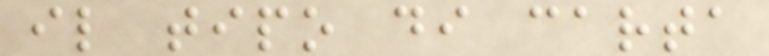il tipo di carta
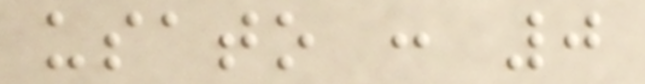usato : 0
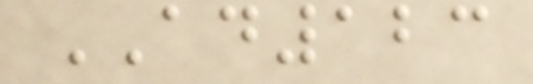AD123
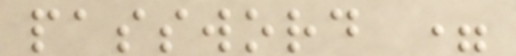password =
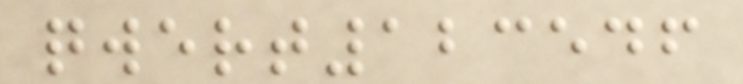qwert123546
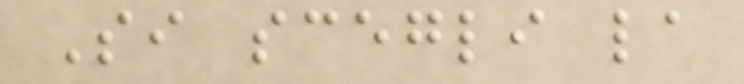Si scegli la
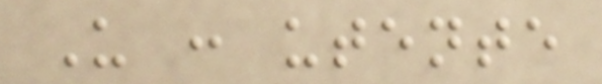U : utente
